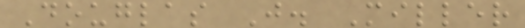Douglas J. Miller
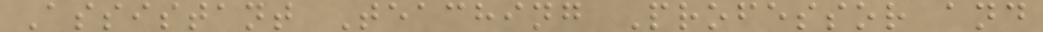Assistant Teaching Professor and
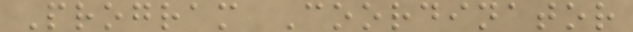Program Coordinator
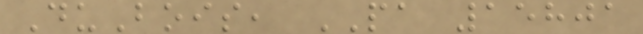DuBois, PA 15801
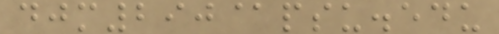djm290@psu.edu
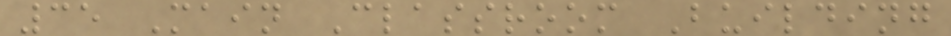35 Main Classroom Building
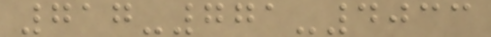717-771-4033
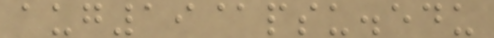aug19@psu.edu
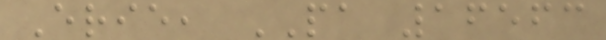Erie, PA 16563
